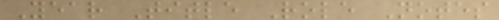Year Title Role Notes
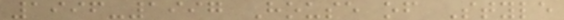1996-1997 House of Style
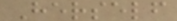Herself
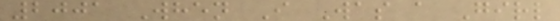2001 When I Was a Girl
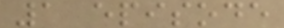1 episode
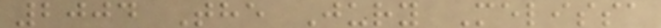2004 The Jury Melissa
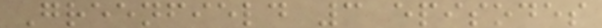Greenfield 3 episodes
